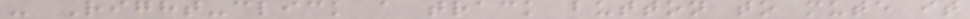- Right-click a track button to mute it
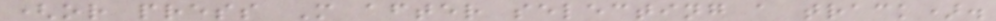(or press M after selecting a track).
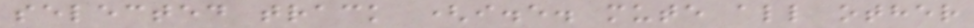selected track (i.e. mute all other
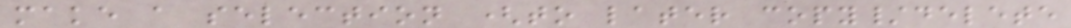make a selection (to later copy/delete
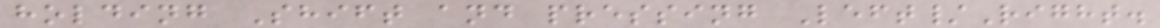holding Shift and pressing Left/Right.
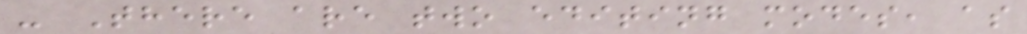- There are two editing modes, as
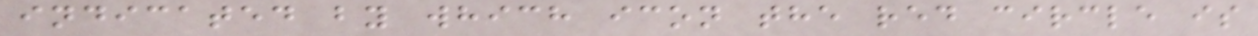indicated by which icon the red circle is
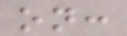on:
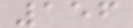156
